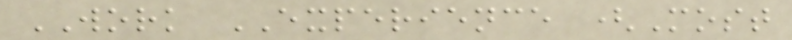WORK EXPERIENCE (Most
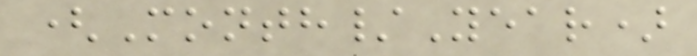(Month/Year)
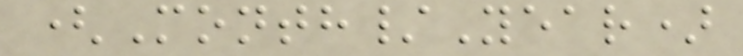(Month/Year)
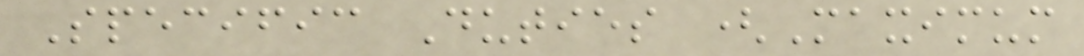Specific Duties (Maximum
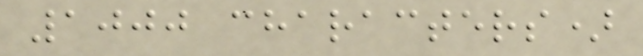1000 characters)
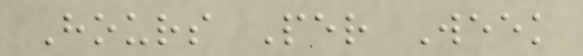Hours Per Week
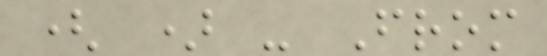( ) - From
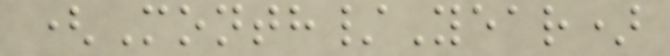(Month/Year)
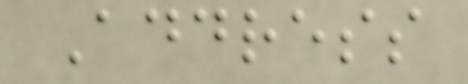Address
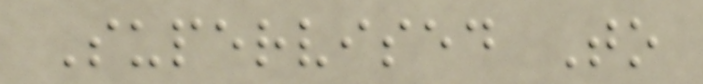Supervised To
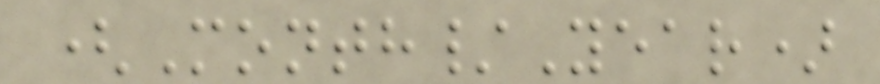(Month/Year)
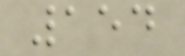154
